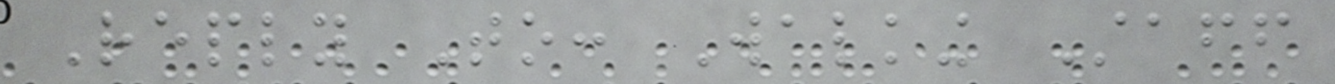Reply To: Walking Staff
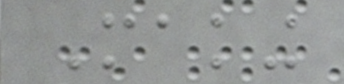Making
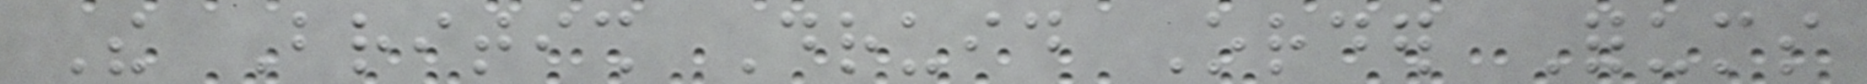The British Druid Order Forums
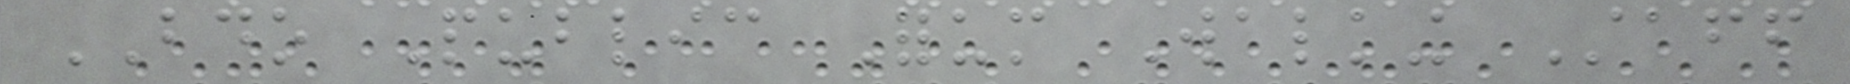BDO Public Forum Walking Staff
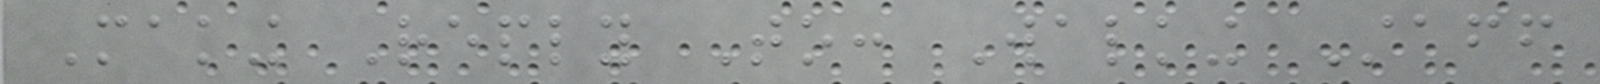Making Reply To: Walking Staff
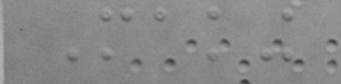Making
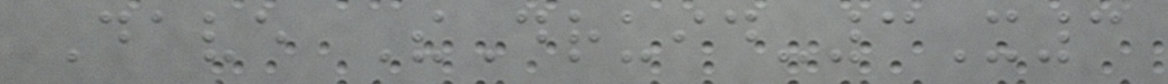Dave TheDruid-3X3
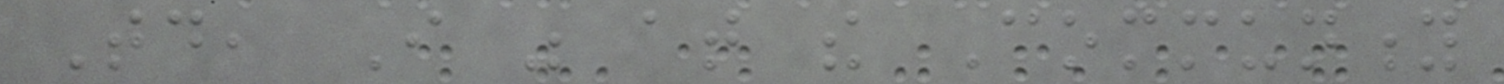Today, I was at the Community
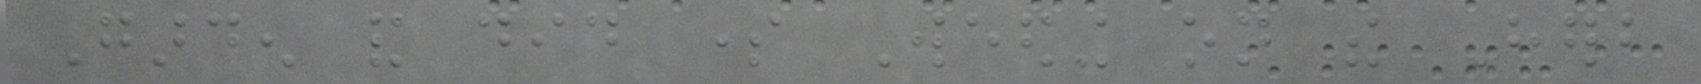Garden and did some Weeding on the Herb
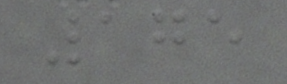175
